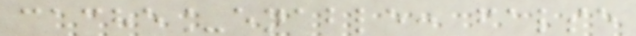cache_enable: false
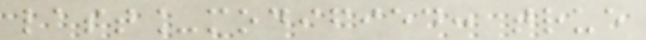last_modified: true
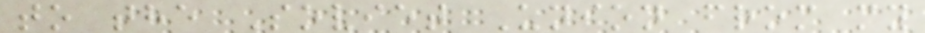to the Soviet Union from my
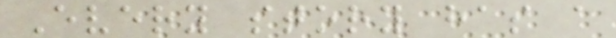Every story has a
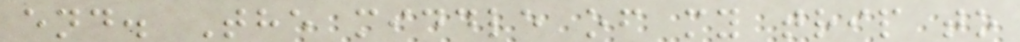end. The middle of my trip to
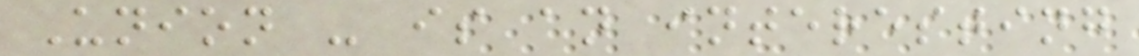Union - is an interesting
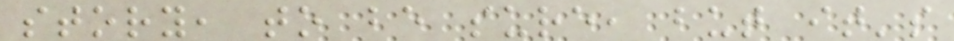story, to be sure, but it's
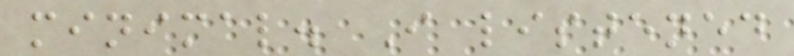minimal. I listened
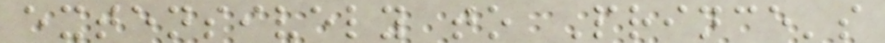extensively to Prince's
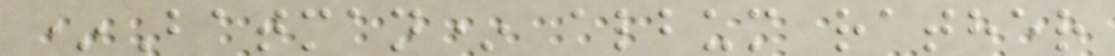*Batman* album rather
